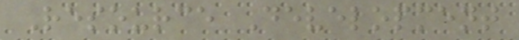Resource Development
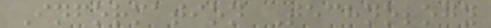Information Technology
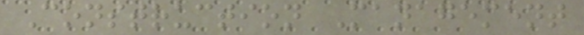Construction Management
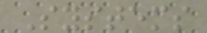Systems
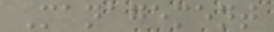Management
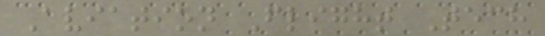Aviation Flight Tech
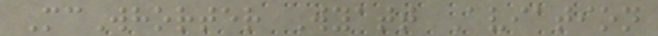McWhorter Wyatt Aviation
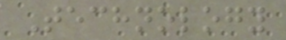Technology
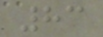83
